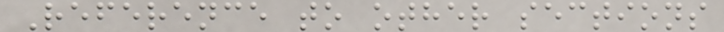Reference to other sections
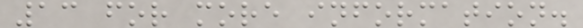13 for more information.
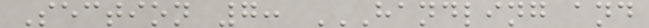Section 7: HANDLING AND
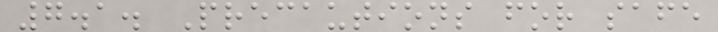7.1. Precautions for safe
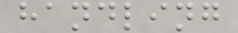handling
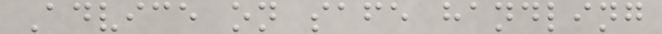Advice on safe handling
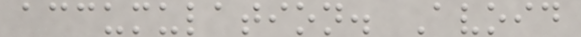accumulation. Avoid
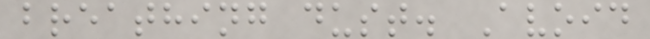breathing dust. Avoid
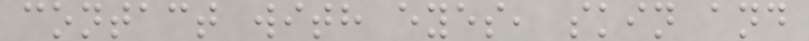contact with eyes, skin and
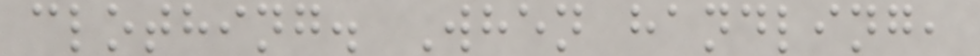clothing. When handling,
